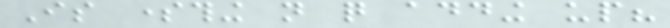Is something not quite adding up?
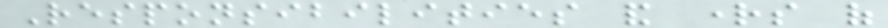Responsibilities and rights of
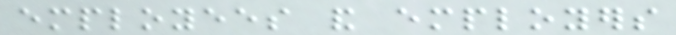employees and employers
